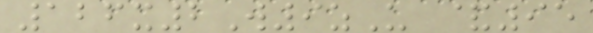126x2W9zU &95
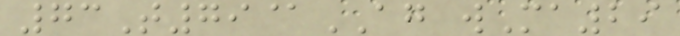73T79@AG wMa29
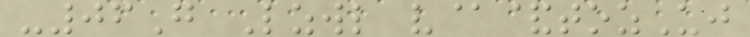-06G Lzwl v@&tozUj
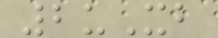2uXb
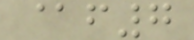@f7
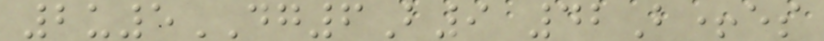2u5DG6B9 42B+es
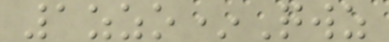1zzo*Qwz
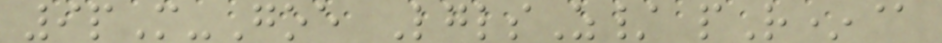9pM-Goe LglsZ/ pR*@
